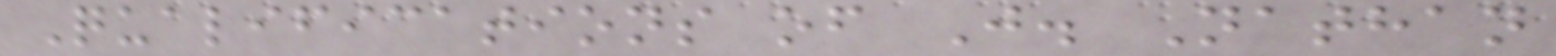Qualifications of J. Nathan
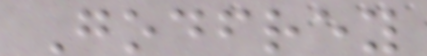Godfrey
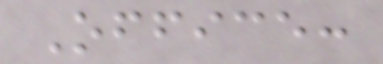Office:
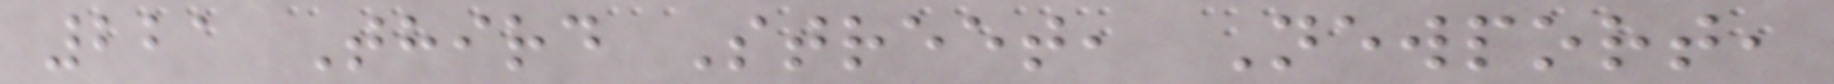221 Third Street, Newport,
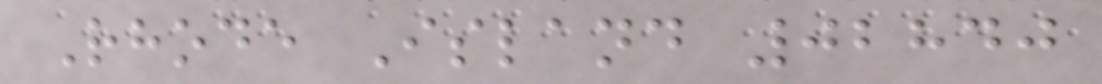Rhode Island 02840
